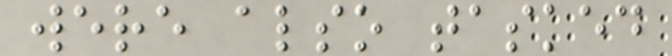were also tasked
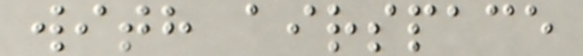with airspace
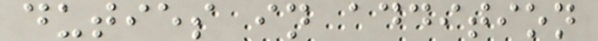duties in addition
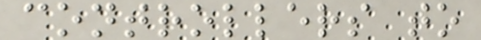controllers to
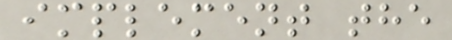implement the
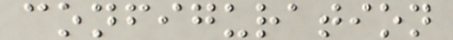configuration
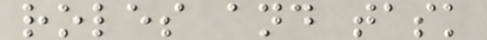roles and task
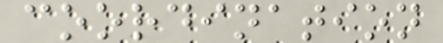coordination
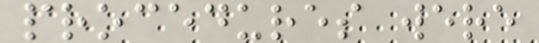procedures were
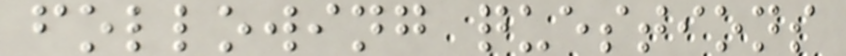following questions
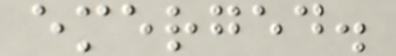emerged.
